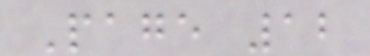Page 12
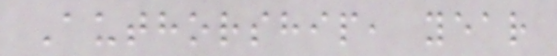Authorship, year
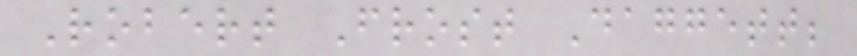Robert Frost Daggett;
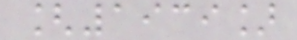[1939]
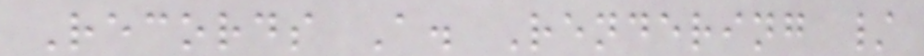Records A. Rendering /
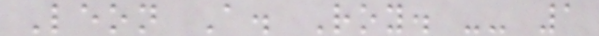Leon A. Roy. -- 1
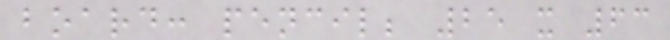board: pencil; 25 x 63
